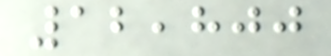12,800
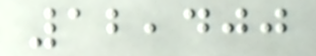12,400
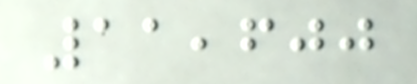11,600
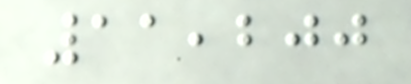11,200
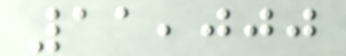11,000
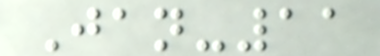Jan-11
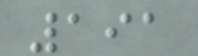191
